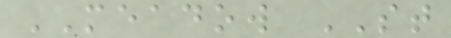MEADOW ST
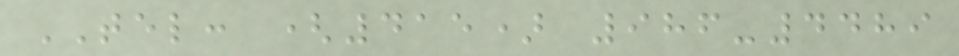TEL: (415) 986-4489
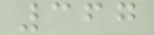367
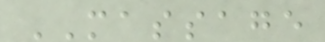MASSAGE
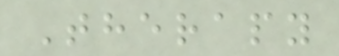Therapy
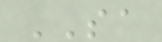SA
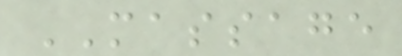MASSAGE
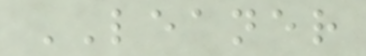LEANER
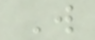W
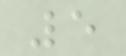5
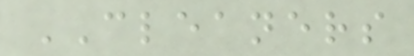CLEANERS
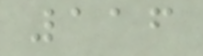116
